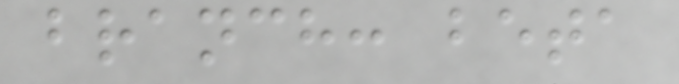branch: beta
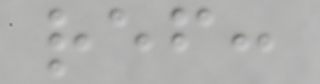ref:
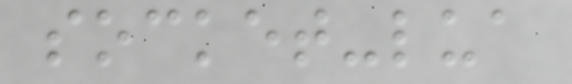socket-lua
